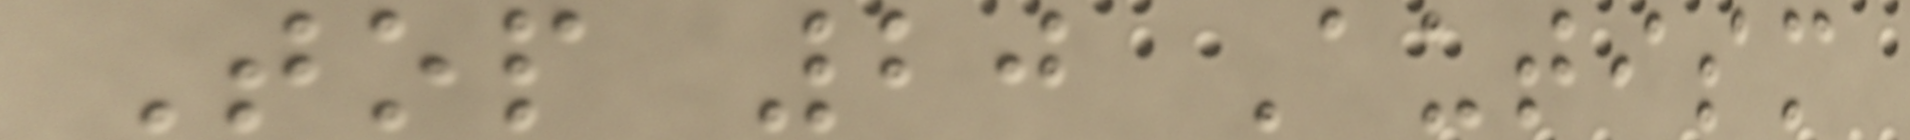Top 20 Autism
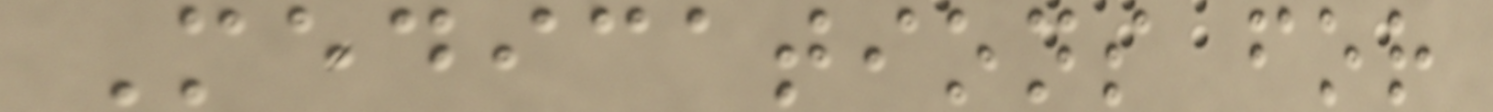Medications for
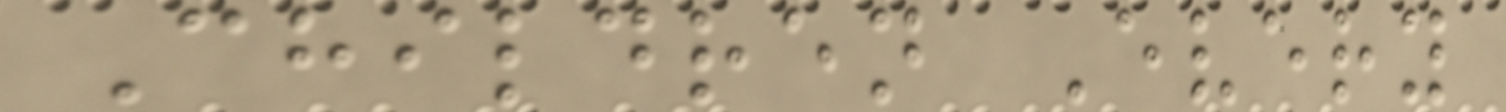Children Every
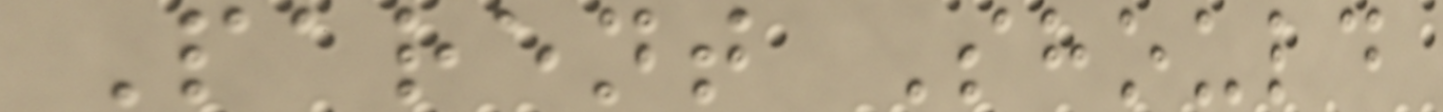Parent Should
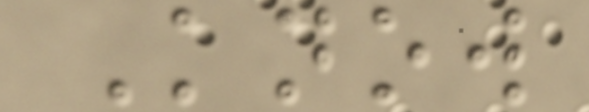Know
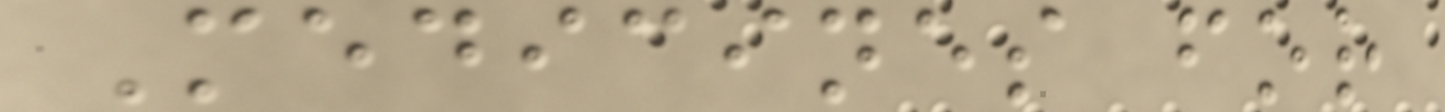Medicines for
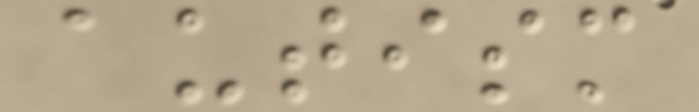autism
